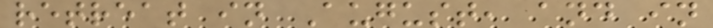retreat in August, and in
